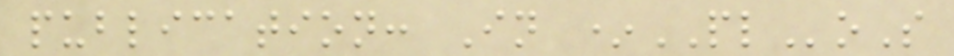publication: In *PLoS
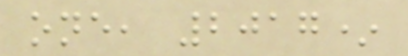one, 2017*
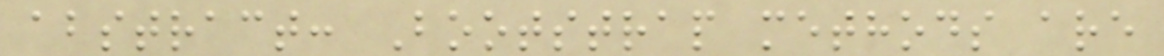abstract: Bootstrap methods are
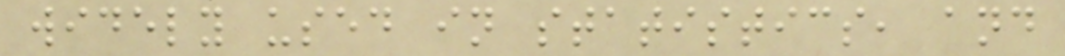widely used in statistics, and
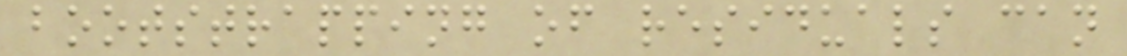bootstrapping of residuals can
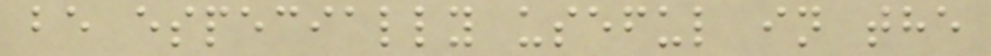be especially useful in the
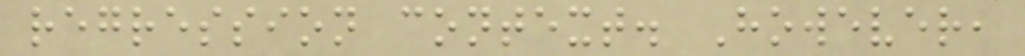regression context. However,
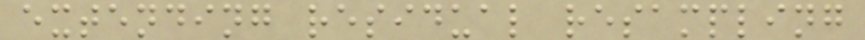extending residual resampling
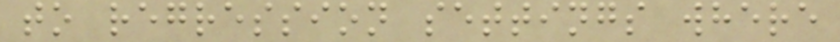to regression settings where
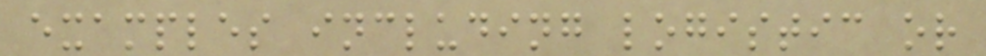examples including logistic or
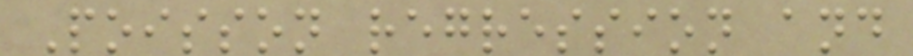Poisson regression and
